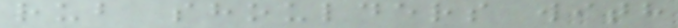rub shoulders with
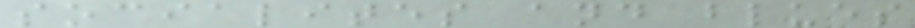socialites and blues
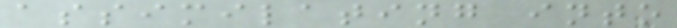assimilating into
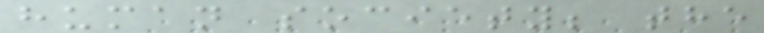human society; the
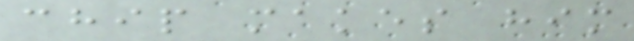chip makes him
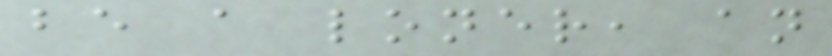be a loner, an
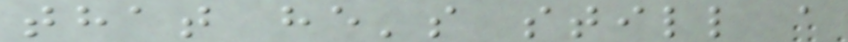that he's still a
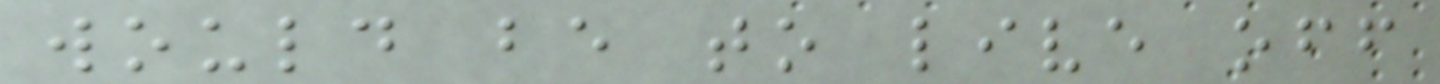would be to live off
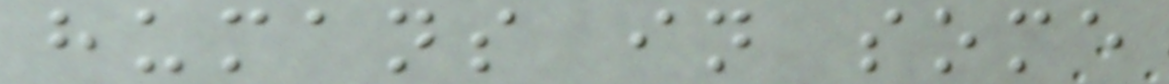humans in some
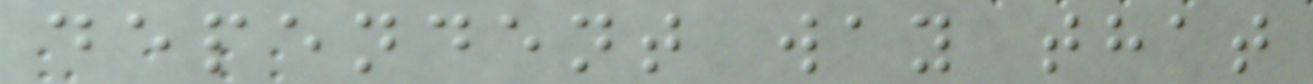dependent way that
